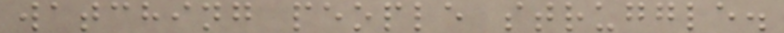watching people struggle.
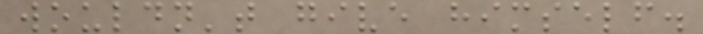wouldn't give himself.
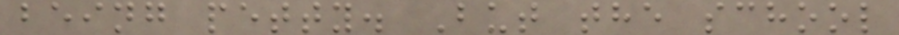being petty. But the school
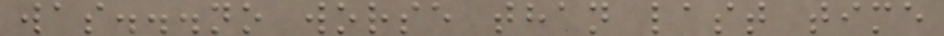was...no worse than last time
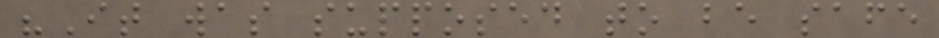"It was supposed to be safe
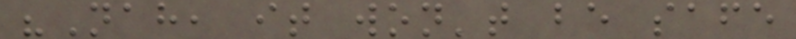"Nah, it won't be safe
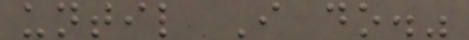until I do."
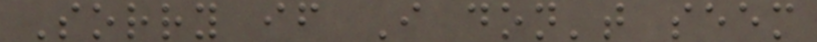Sorry if I don't seem
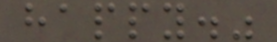happy."
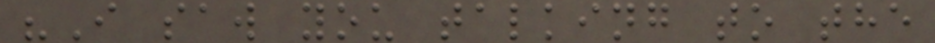"I saw you talking to the
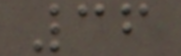36
